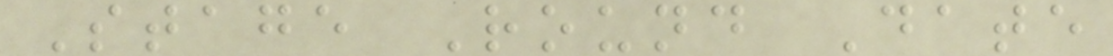Stage Round Date
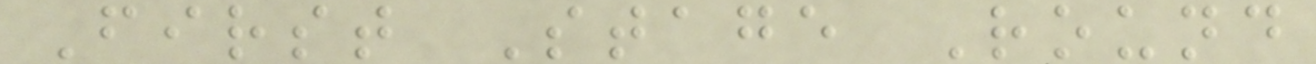First Stage Round
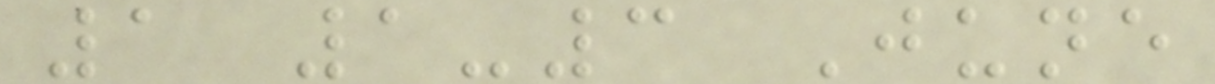1 1-3 June
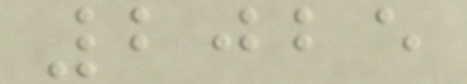2025
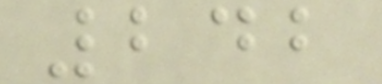242
